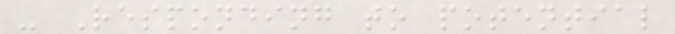- Responding to potential
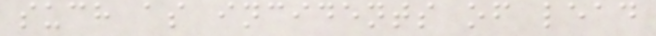such as incidents of lead
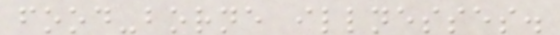food-borne illnesses.
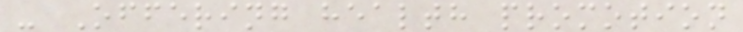- Offering health promotion
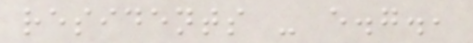residents - e.g.,
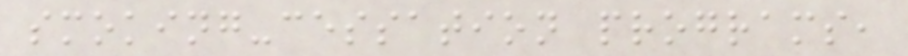smoking-cessation programs,
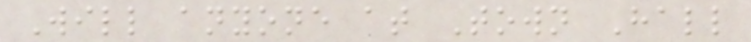Will anyone at Town Hall
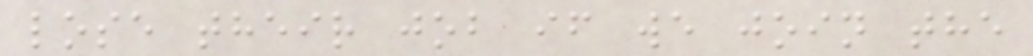lose their job if we join the
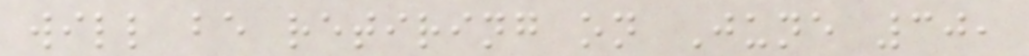will be retiring on June 30,
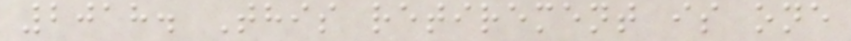2018. This retirement is one
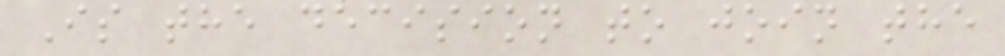Is the decision to join the
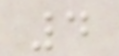4
